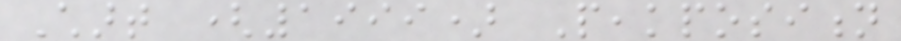Chart (1999) Peakposition
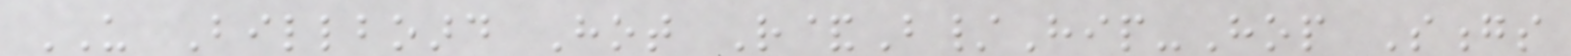US Billboard Hot R&B/Hip-Hop Songs
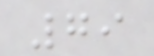79
